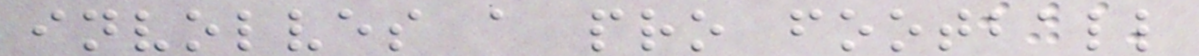involves a pro football
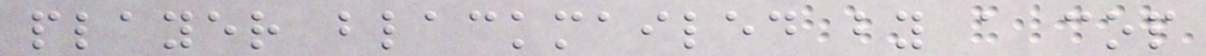player blackmailed by a cop
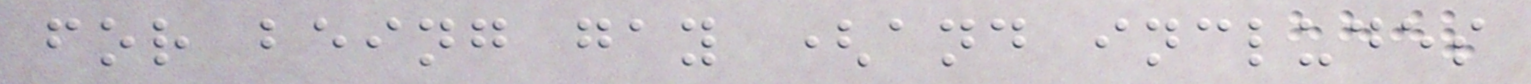for being gay (and includes
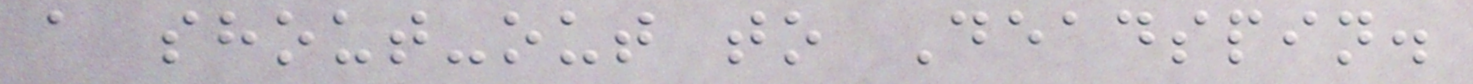a shout-out to Deadspin.
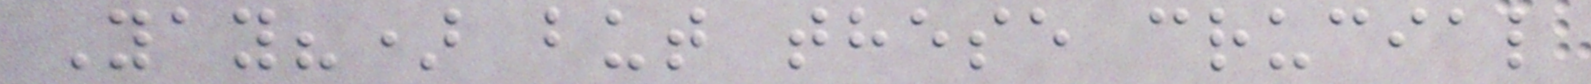Yay?) but these crucial
